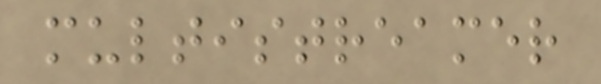multistreamer
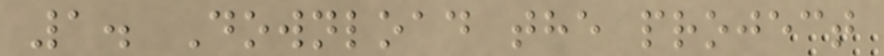1. Download the project
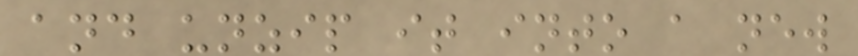and unzip it into a new
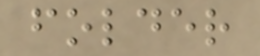folder
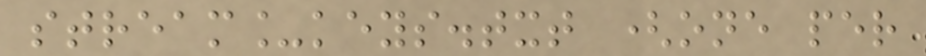stream_keys.txt (one per
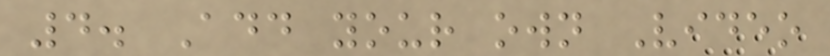4. Add your own Video
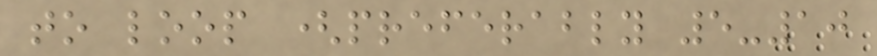to loop (preferably 5-10
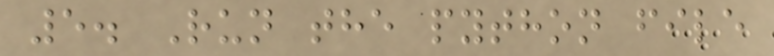5. Run the python file
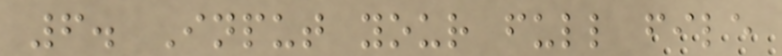6. Input your full file
